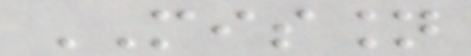MISSION
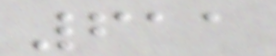611
